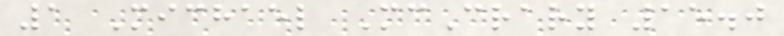1 Michael McCrary 15.0
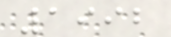1992
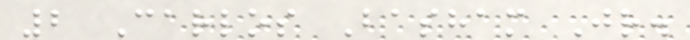2 Carlos Basham Jr.
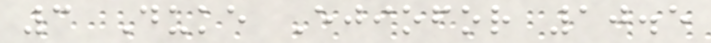3 Duke Ejiofor 10.5
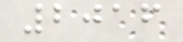2016
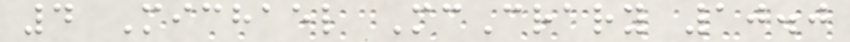4 Michael McCrary 10.0
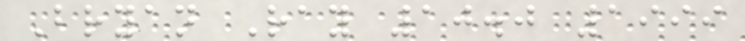Bryan Ray 10.0 1999
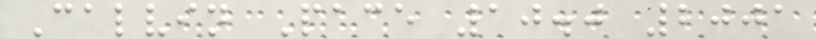Calvin Pace 10.0 2001
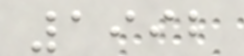1992
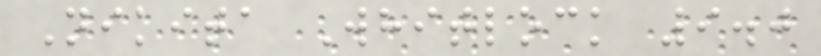Nikita Whitlock 9.0
